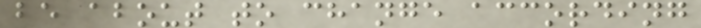be about to change according
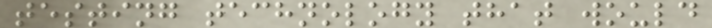testing technology that would
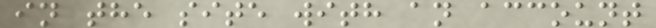in the site with an account
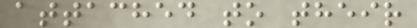attached to their
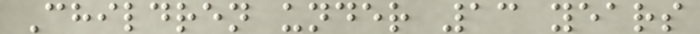Children under 13 years
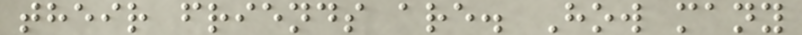their friends are. How many
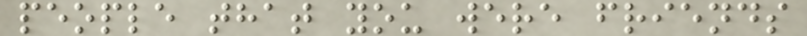people that you were friends
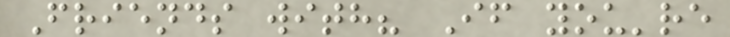Friends with? If you're
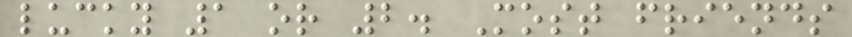lucky 1 or 2. Most friends
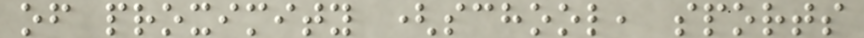of proximity (school, sports
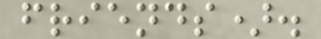friends).
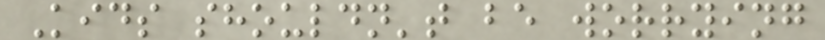Kids shouldn't be worrying
